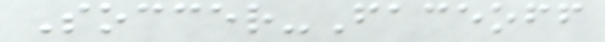Soccer-Faceoff
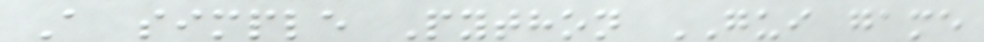A simple Python GUI game
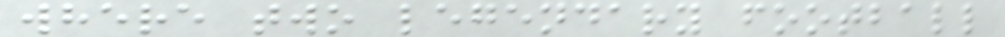where two legendary football
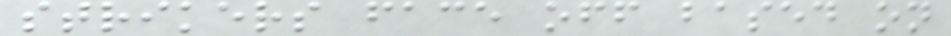strikers face off based on
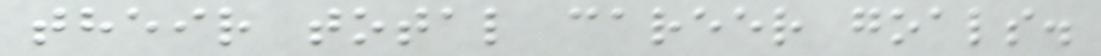their total career goals.
